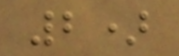2)
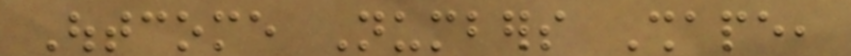Outcome Numbers Shape,
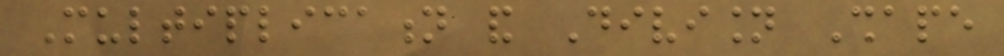Multiplication and Division Shape
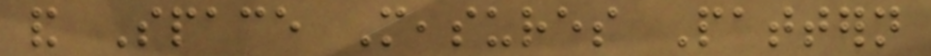and Space Measures Pattern
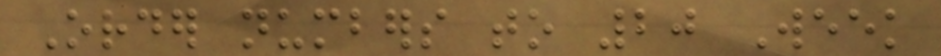Order numbers to 20 Week
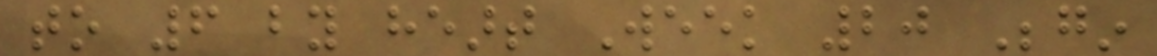to 6 by heart Week 20 Begin
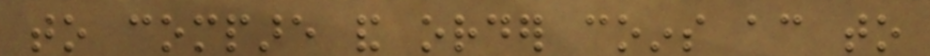to compare and order coins according to
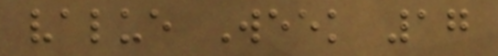value Week 17
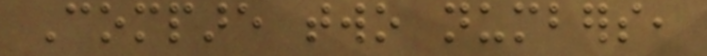Compare two numbers,
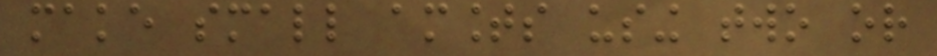make small amounts using two or
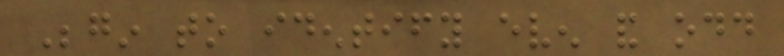Begin to identify even and odd
